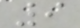9
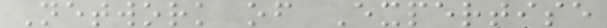Network of Expertise
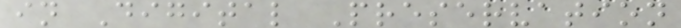in Digital Preservation
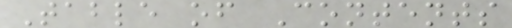Table of Contents
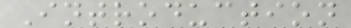Introduction
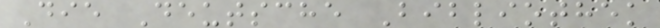Die Deutsche Bibliothek
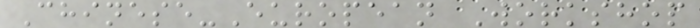Chinese-European Workshop
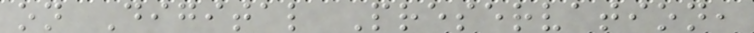on Digital Preservation,
